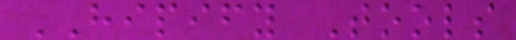HIPIFY Tools
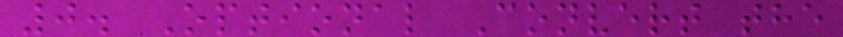0. Optional Convert the
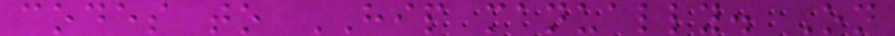codes to HIP manually. On
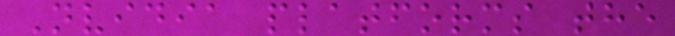Nvidia platforms the
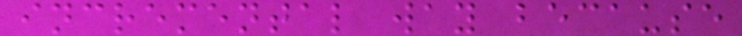incremental way because
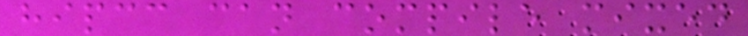hipcc can compile mixed
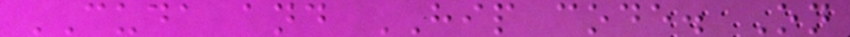CUDA and HIP code. On
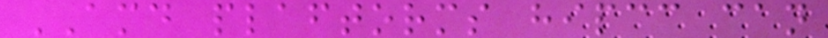AMD plaftorms hipcc can
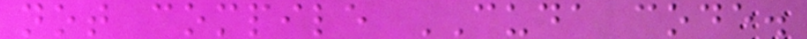not compile CUDA code.
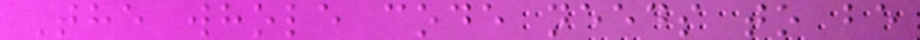The whole code needs to be
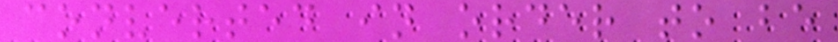converted in order to be
